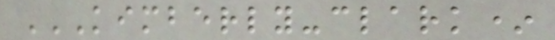KIMBERLY-CLARK*
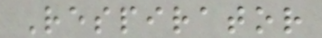Respirator
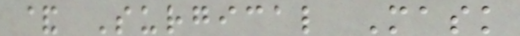& Surgical Mask
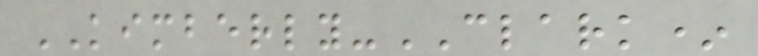KIMBERLY-CLARK*
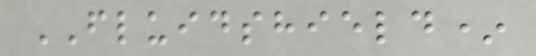FLUIDSHIELD*
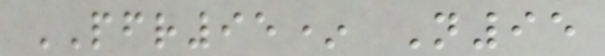PFR95* N95
